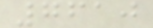7610
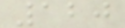120
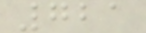721
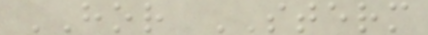HOR STERM
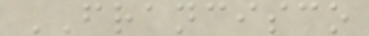FRANCISCO
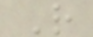R
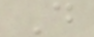D
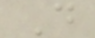D
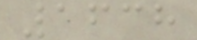1638
